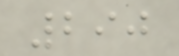290
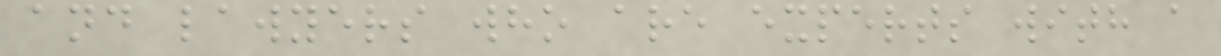and lawyers who are experts with a
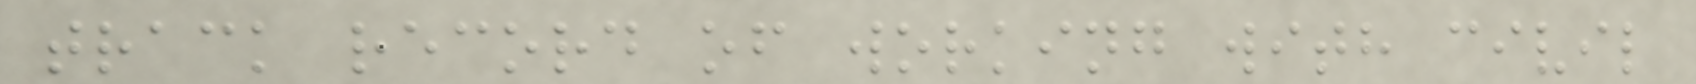track record of working with civil
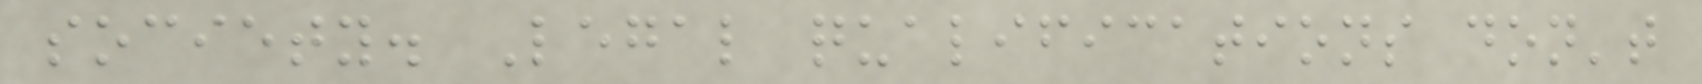society. Legal qualifications don't
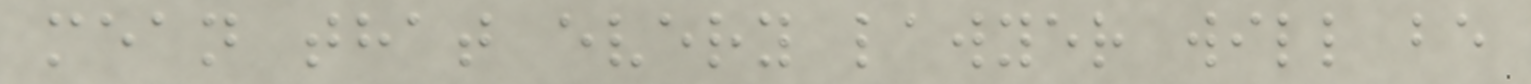mean that every lawyer will be
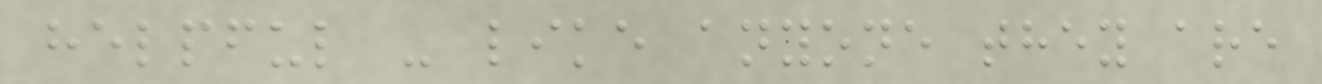helpful - like anyone they are
